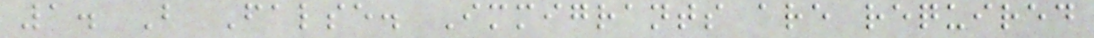1. B False. Immigrants are required
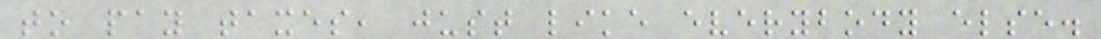to pay taxes, just like everybody else.
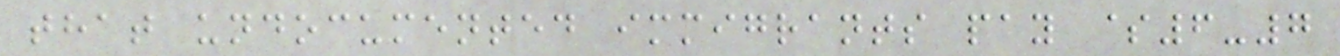that undocumented immigrants pay $6-7
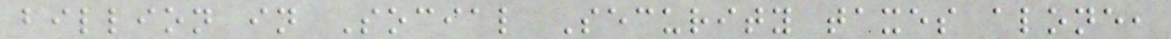billion in Social Security taxes alone,
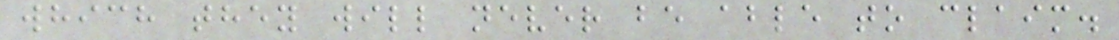which they will never be able to claim.
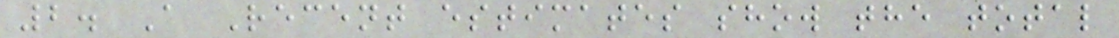2. A Recent estimates show the total
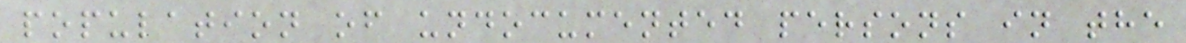population of undocumented persons in the
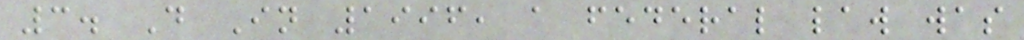3. D In 1996, a federal law was
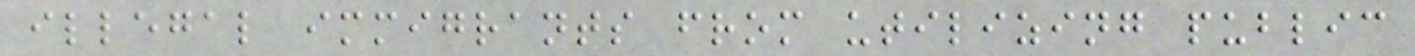illegal immigrants from utilizing public
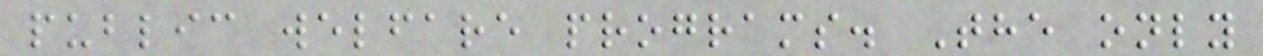public welfare programs. The only
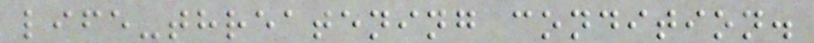life-threatening condition.
